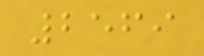2569
